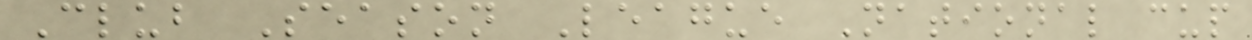Club Season League National cup
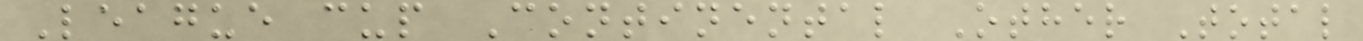League cup Continental Other Total
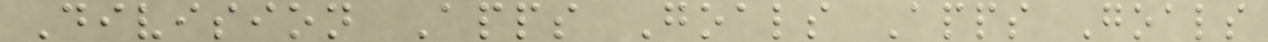Division Apps Goals Apps Goals
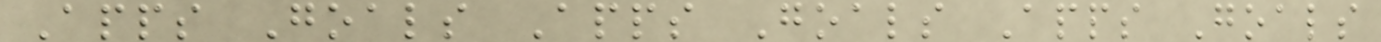Apps Goals Apps Goals Apps Goals
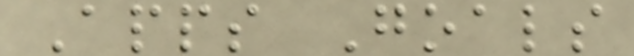Apps Goals
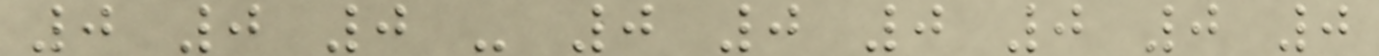0 0 0 - 0 0 0 0 0 0
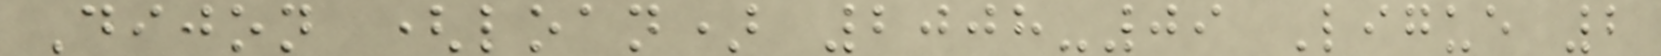Dijon (loan) 2008-09 Ligue 2
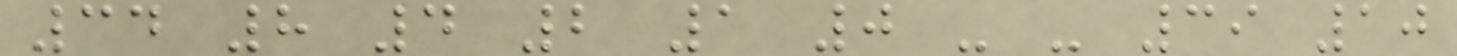34 8 4 2 1 0 - - 39 10
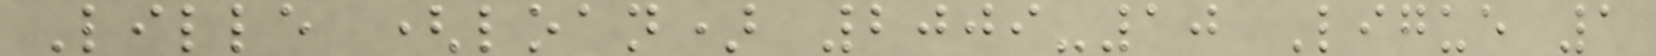Lille (loan) 2009-10 Ligue 1
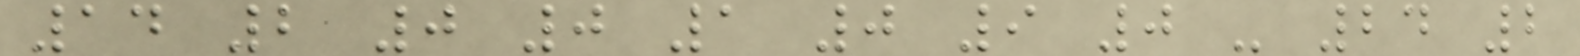14 2 0 0 1 0 9 0 - 24 2
